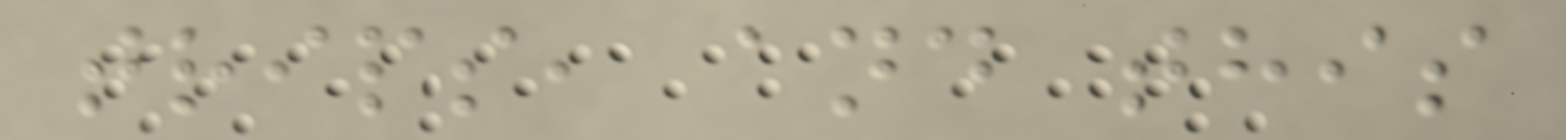trips, and this
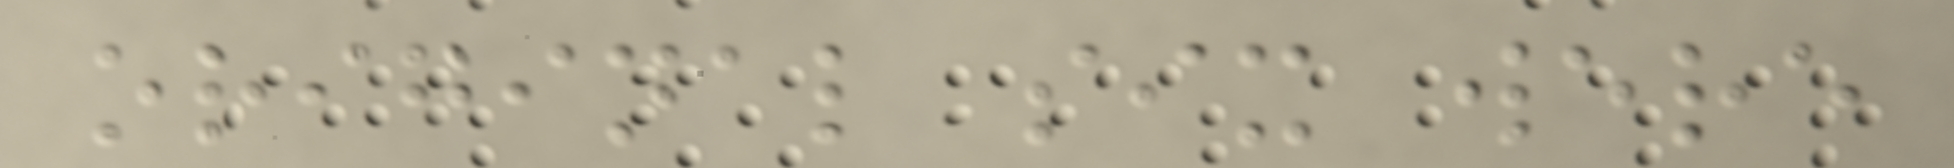original six were
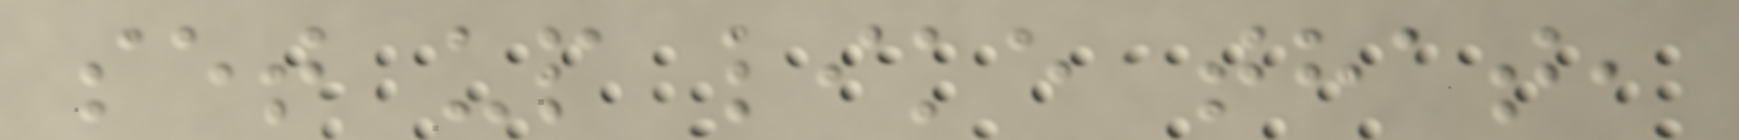set up like that,
